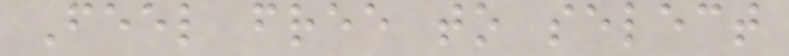Feel free to select
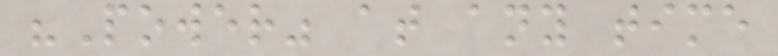"Power" at any time
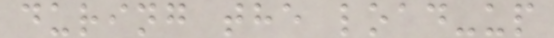during the load-up
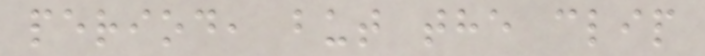period, but the clip
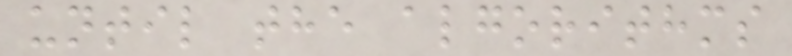until the algorithms
